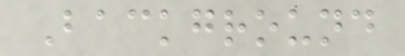Background
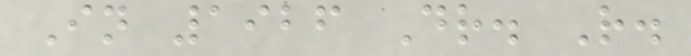In 1926 Dr. R.
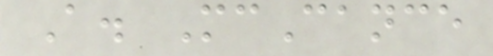A. McCance
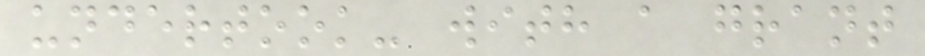undertook- with a grant
